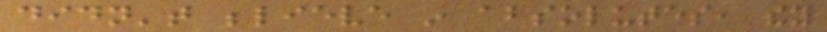didn't believe in absolutes, they
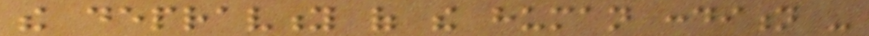the depravity of the human condition -
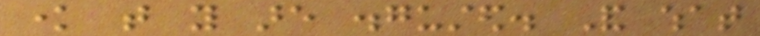know that you are disgusted. And what
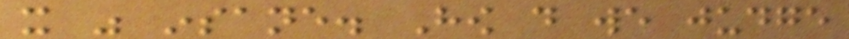it was insane. How do we judge
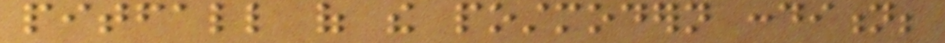pitfall of the postmodern condition;
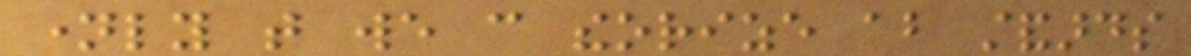namely that we can theorize about standards
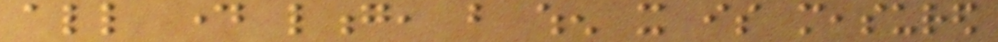all day long, but when it is measured
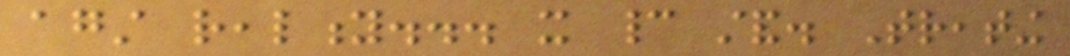against reality... it cannot stand. Treating
